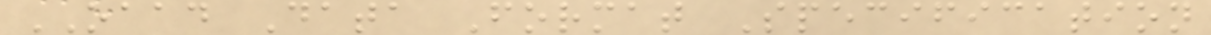OAAD Data Format Specification
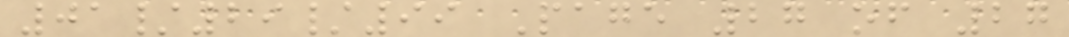01/29/99 Page 27 of 27
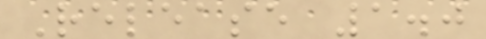Release 1.0
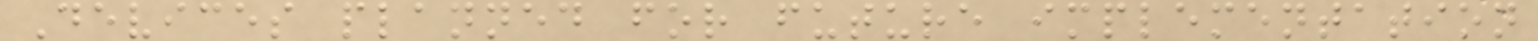Devices planned for future implementation
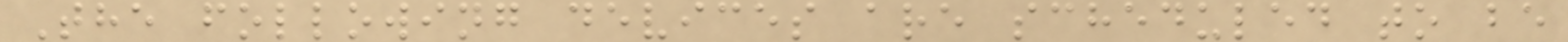The following devices are scheduled to be
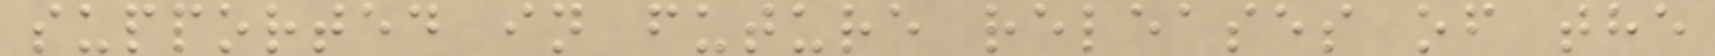supported in future releases of the
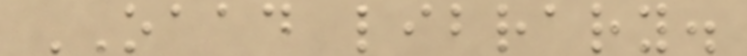OAAD library.
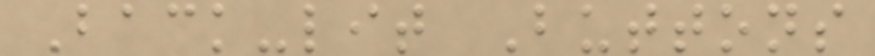Back-lit Buttons
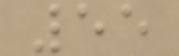55
